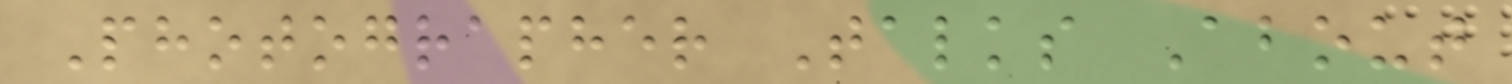Photographer Talks About
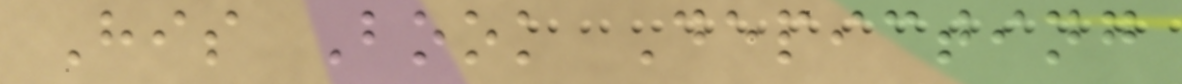His Book Depicting
